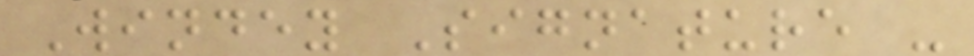Windey Signature -
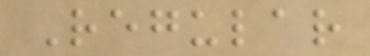Regular
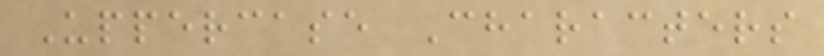Uppercase Characters
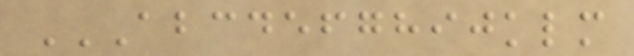ABCDEFGHIJKLM
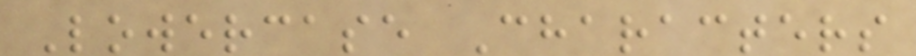Lowercase Characters
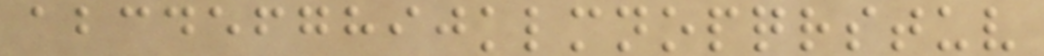abcdefghijklmnopqrstuv
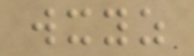wxyz
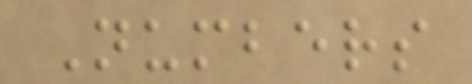Numbers
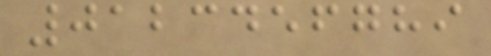0123456789
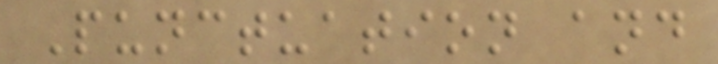Punctuation and
